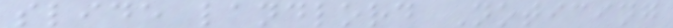slide landlord Noticing
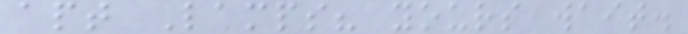apt Lamps? yours wait.
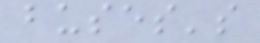buses's
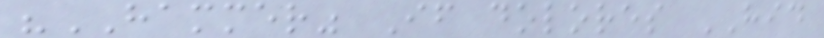"HAMMER" If dolores HID
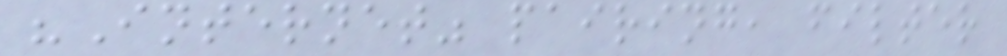"Internet" pairing, filter
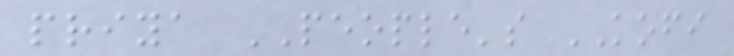priya PEOPLE's KOFI
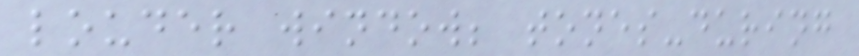louder window; tones-during
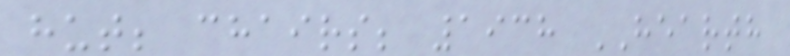hut; chairs; 1938 HEARTH
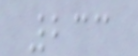233
